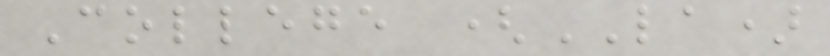College (LA)
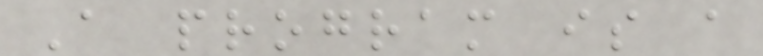A program is a
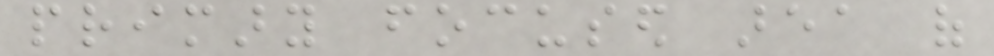primary focused area of
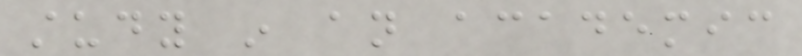study in an academic
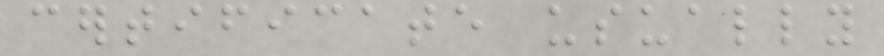certificate usually
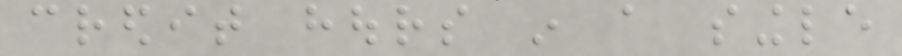credit hours in a single
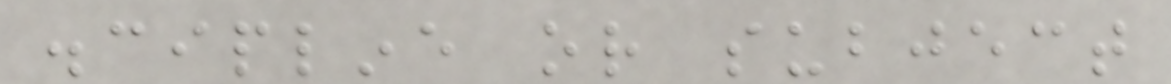discipline or subject
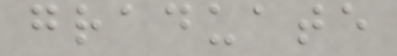graduate
